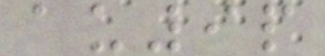au9p
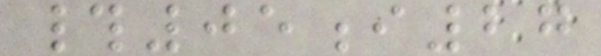#05i27
